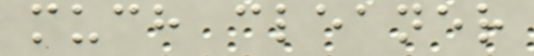much cleaner
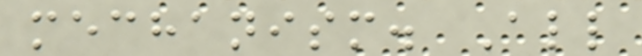mechanism. All
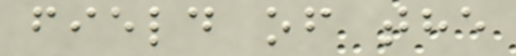field of the
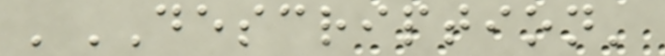'DESCRIPTION'
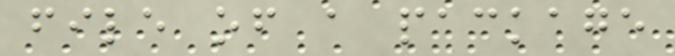file of a package
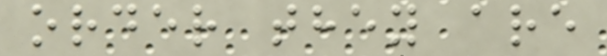order they are
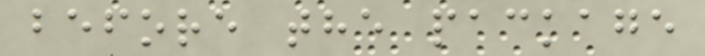before the package
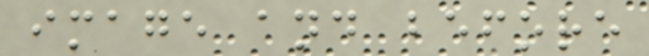image and before
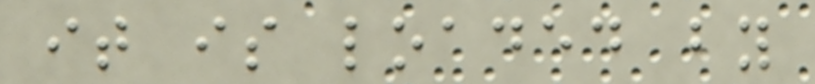it is loaded by
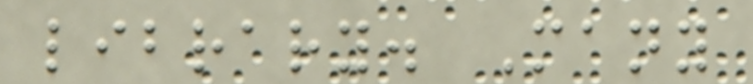library. Many
